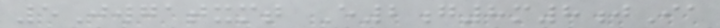5Jwgatxmt E2g8m8jIa
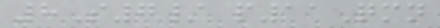8S7/ p11Qmn
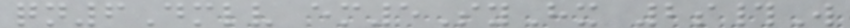qn6Dmlv em5SyHx 2s#W
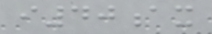i40ax
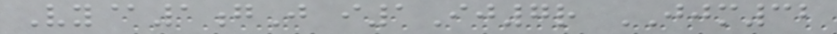Vy@1gJ i1Ij7r JJM32
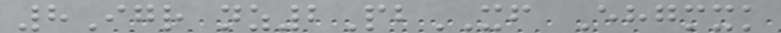8Igr nz2PbXF Ehgmxk
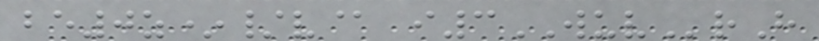be0z*/v@ i3WUVrH
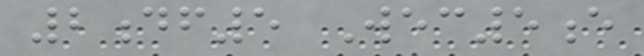2df5 Wec5e
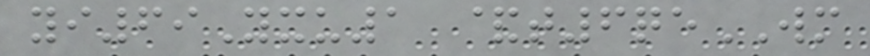yi69Yxu1 &t6qeWM
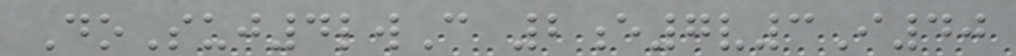DoSuj4lwC 2e7v3I40
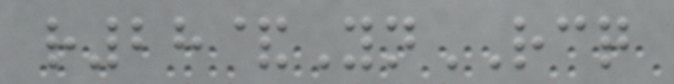r28&YnRCQ
